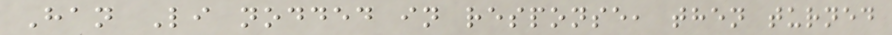Han Li nodded in response, then turned
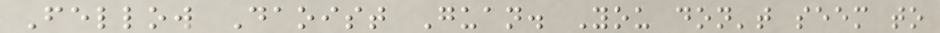Fellow Daoist Guan. You don't seem to
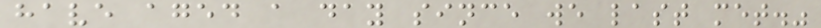have aged a day since we last met."
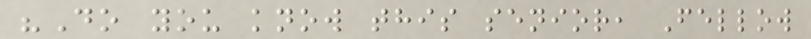"Do you know this senior, Fellow
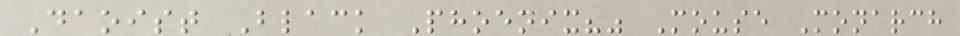Daoist Black Phoenix?" Mouse Monarch
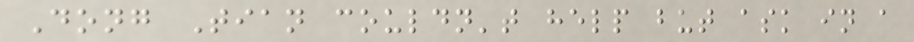Dong Tian couldn't help but ask in a
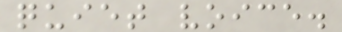quiet voice.
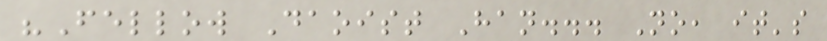"Fellow Daoist Han... No, it's
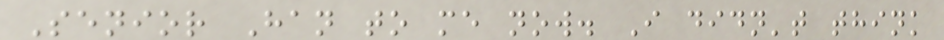Senior Han to me now. I didn't think
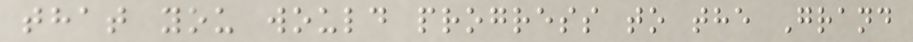that you would progress to the Grand
